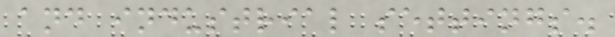and industrial settings.
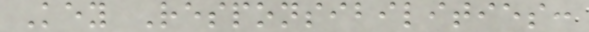Key Responsibilities:
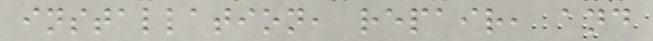installation, repair, and
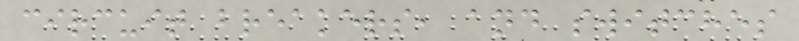circuit breakers, and switches
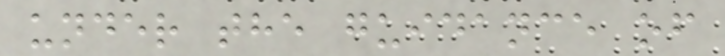under the guidance of
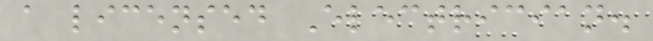a licensed Electrician.
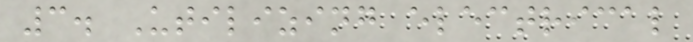3. Utilizing electrical
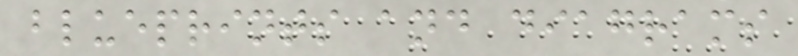blueprints and diagrams
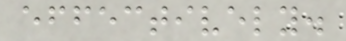effectively.
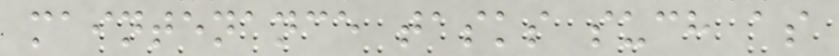maintenance tasks such as
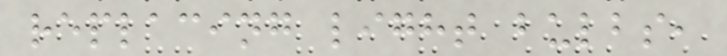replacing light bulbs,
